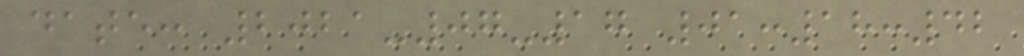date: 2021-07-17 01:18:42
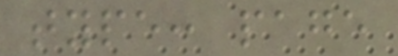type: page
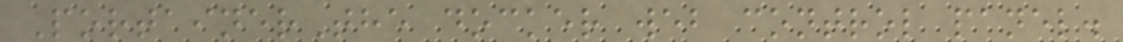PortainerThe docker web control panel.
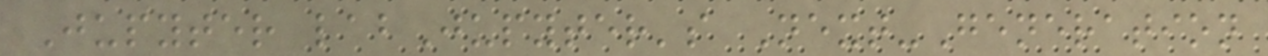Jupyter labJupyter's Next-Generation
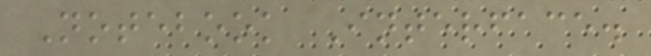Notebook Interface.
